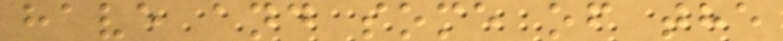have and some of the
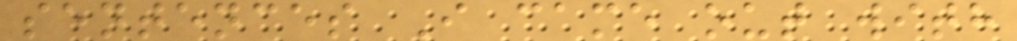sentences I came out with
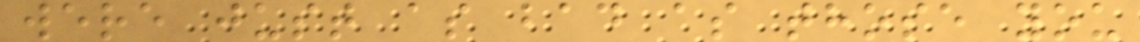were just as bad as those you
